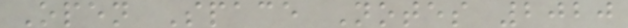Open Space Notes 2020
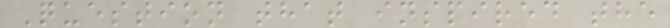Question that inspired the
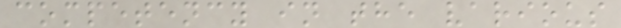competency in the various
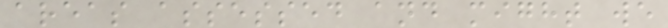areas assessed and might we
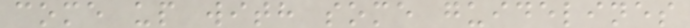come up with some guidelines
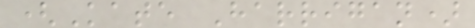(Kate Harrigan)
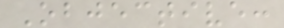Objective:
